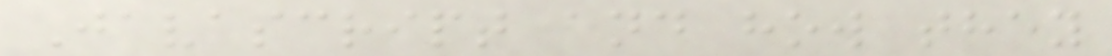Javascript and how they
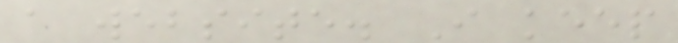a website. I keep
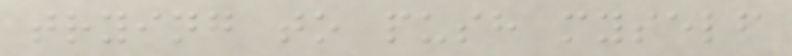trying to push myself
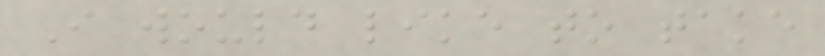I would like to take
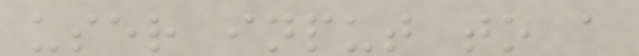user input to a
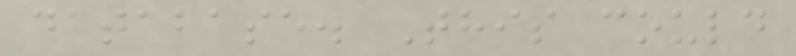database. This could
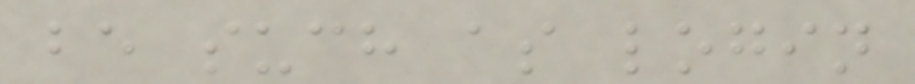be such as login
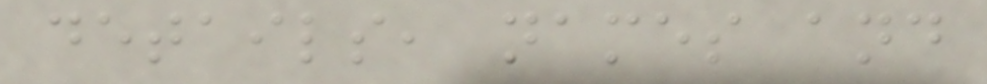details, names and
